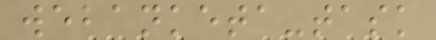webanketa-task
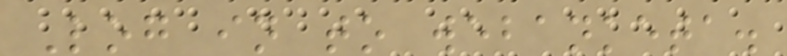Log in to webanketa.
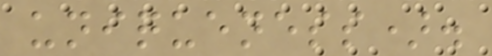uniqueness).
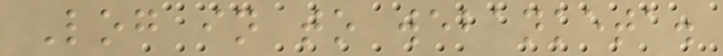Log in to webanketa.
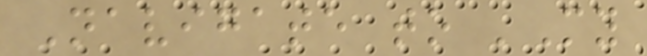Navigate to 'My
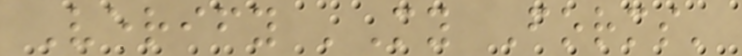Verify 'My Forms'
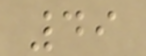49
